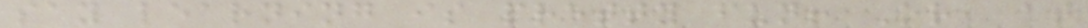say learning is pretty fun! Or, at
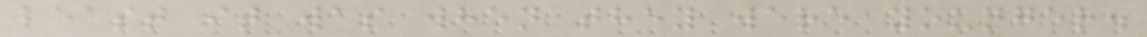least it was when they were younger.
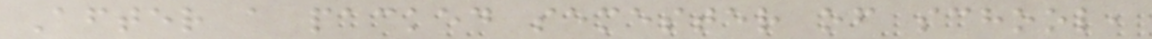After a packed semester of school,
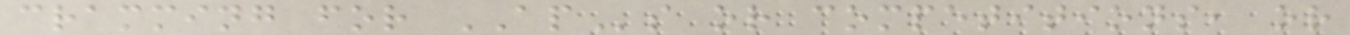cramming for APs or competitions, or
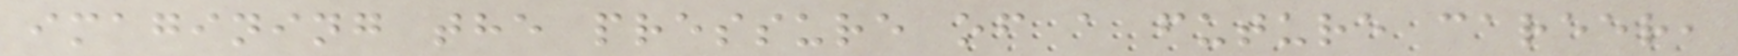imagining the pressure of a future career,
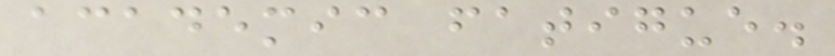academic fatigue.
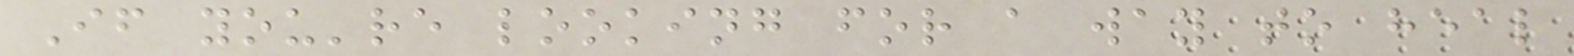If you're looking for a way to heal
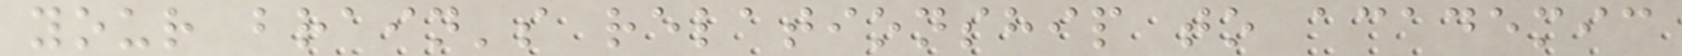your brain's relationship to academic
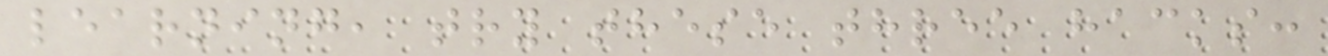learning, try these three hacks:
